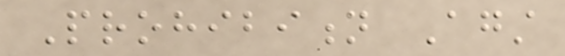Prohibition Against
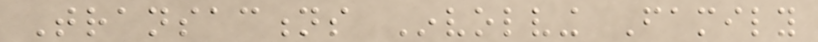Transactions Involving Family
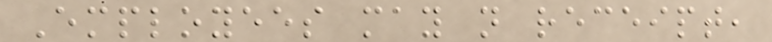Employees may not receipt,
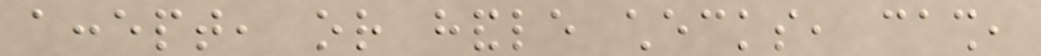accept, or handle checks, cash,
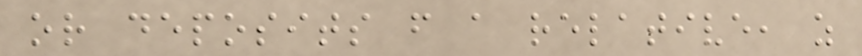or deposits from a relative, as
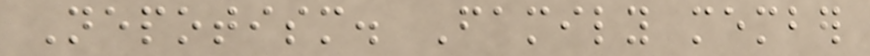Nepotism. Family member
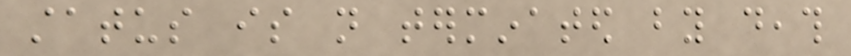status is not terminated by death
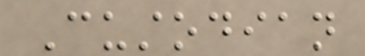Custodian
